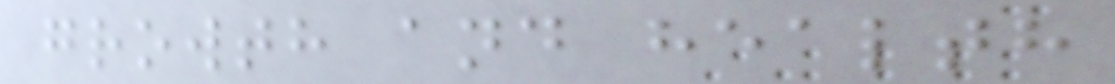growth and health
